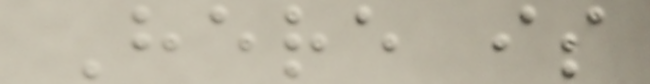Here is
